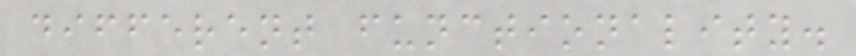different functionality.
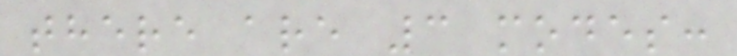there are 3 modes:
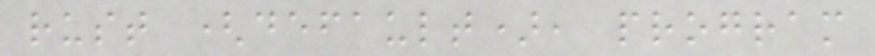rust (default), program
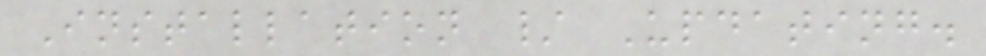Installation / Updating.
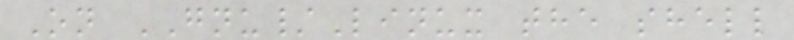On GNU/Linux the shell
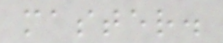master.
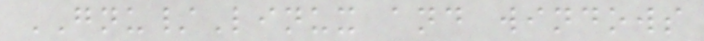GNU/Linux and windows
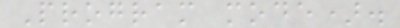Program mode).
